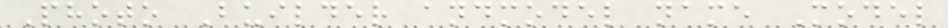Photo Builder andmodel name Model
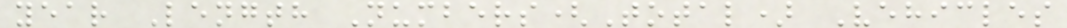year Length Numbers(Total) Vehicles
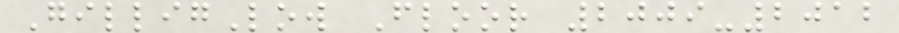GilligLow Floor 2009-2012
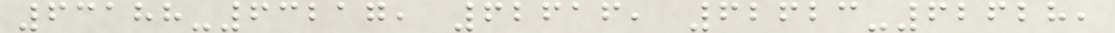63188-63217, 62616, 62623-62628,
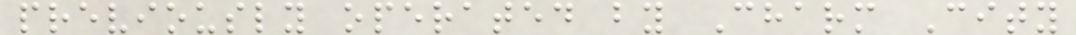previously operated by Charm City
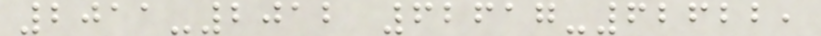2011-2012 62617-62622,
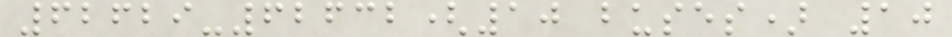62629-62632(10 buses) 10
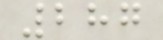287
